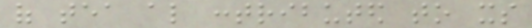of tea also contributed to its
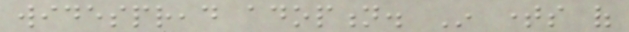widespread adoption. In times of
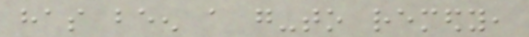has been a go-to remedy,
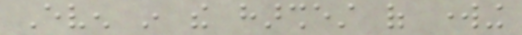Even in the harshest of working
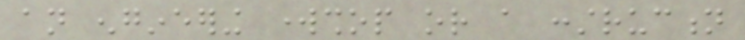an engineering workshop or a construction
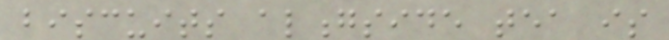biscuits alongside tea is
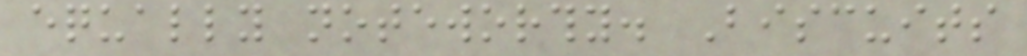equally noteworthy. Biscuits
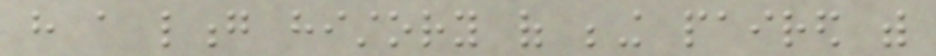have a long history of being paired with
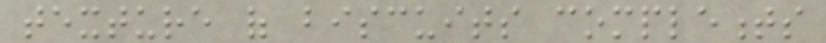texture of biscuits complements
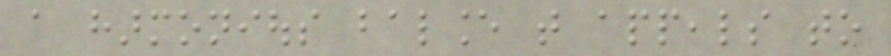a harmonious balance that appeals to
